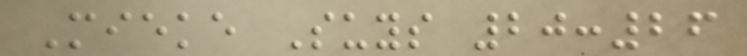Mieke Suys 20:26
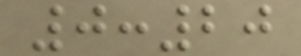0:20
